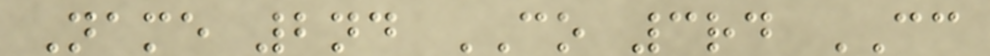Name 2nd CO 3rd CC
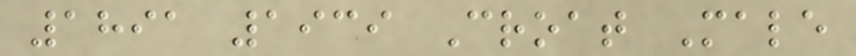1891 1939 Croat Male
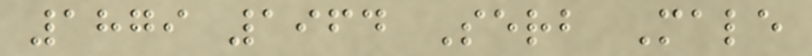1879 1964 Serb Male
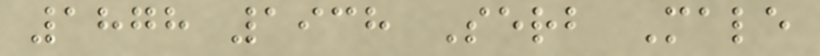1878 1938 Serb Male
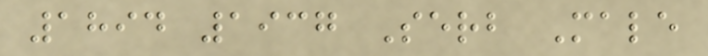1894 1937 Serb Male
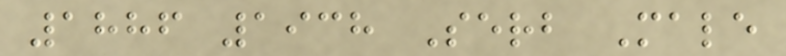1886 1938 Serb Male
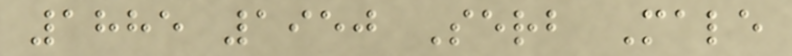1885 1950 Serb Male
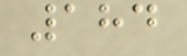184
